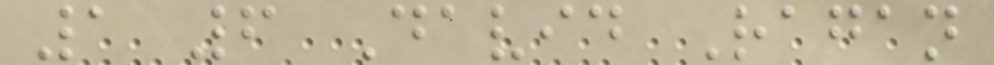1 6 David Ragan
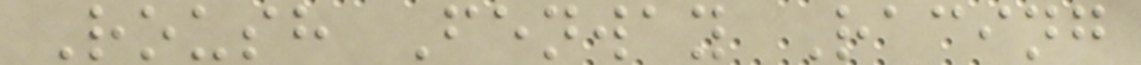Roush Fenway Racing
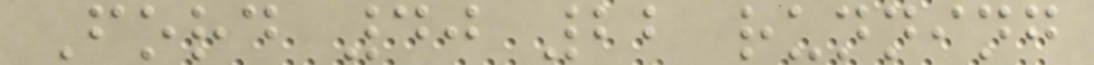Ford 40 22 running
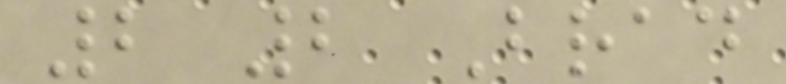2 2 Brad
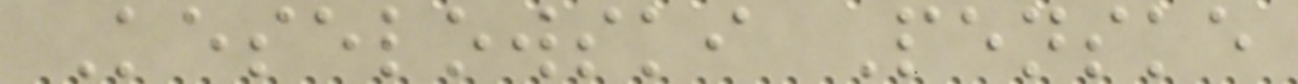Keselowski Penske
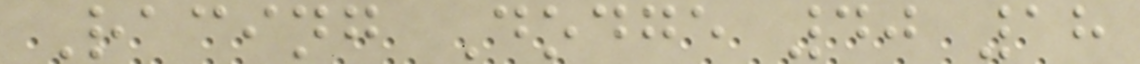Racing Dodge 40 18
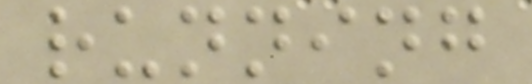running
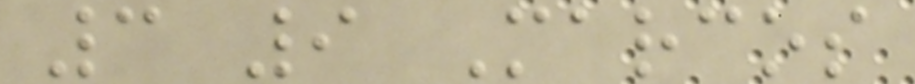3 9 Marcos
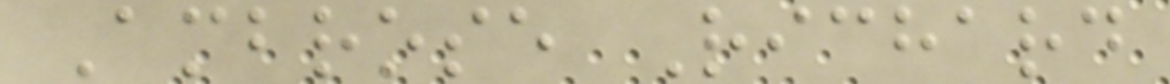Ambrose Richard
